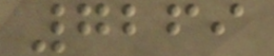7269
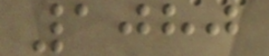1080
